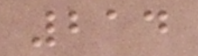214
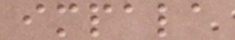impala
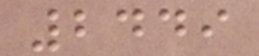2449
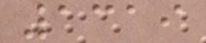1319
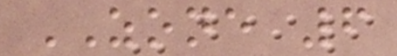ZONE 6
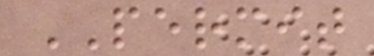PERMIT
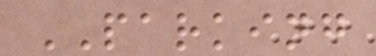PARKING
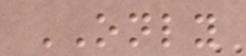ONLY
